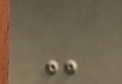-
